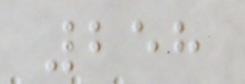258
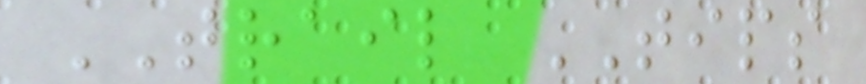TRAIL TIPS
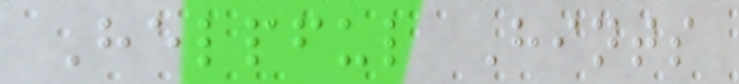Helpful Hints
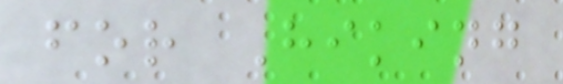for Hiking
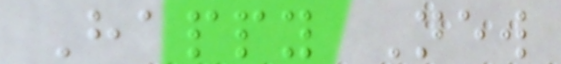Happy New
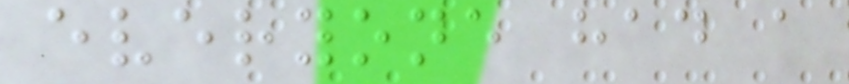everyone had a
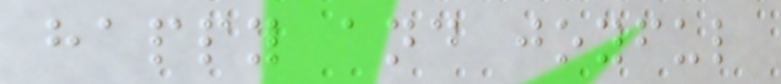happy and joyful
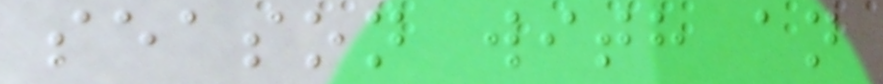season with an
